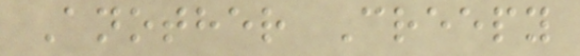Another Creepy
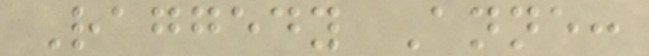Raggedy Anne:
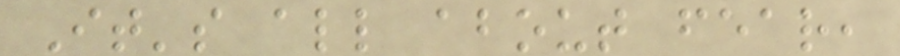It's all about fear,
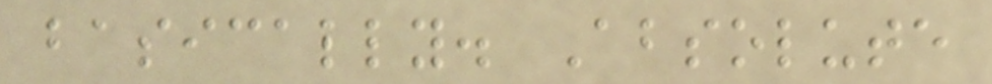basically. Absolute
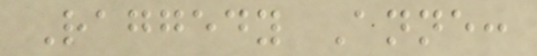Raggedy Anne:
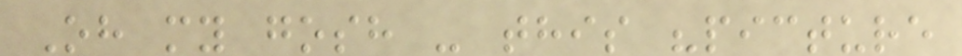Oh my gosh - this "picture
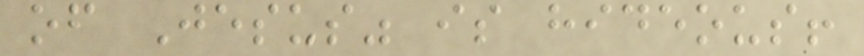of Jesus" is hideous!
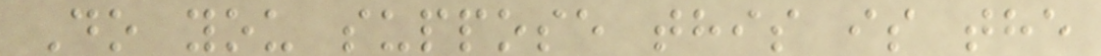Do you suppose this is the
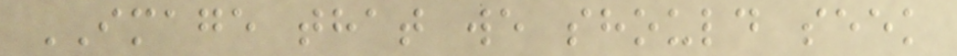IMAGE that we should seek
